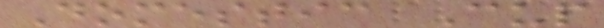Domestic Cup
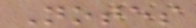Notes
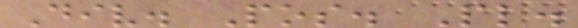Div. Pos. Pl.
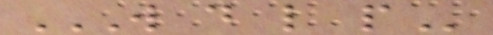W D L P
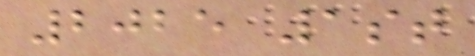2025 1st
